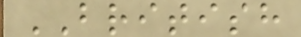BRITISH
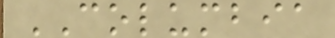COLUMBIA
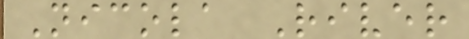Nicola River
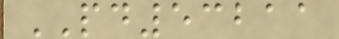PD53211
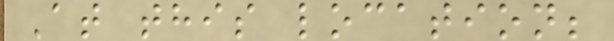At this location;
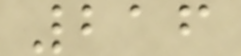216
